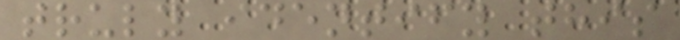truly identify this
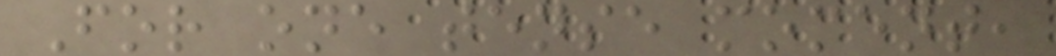For one tense moment,
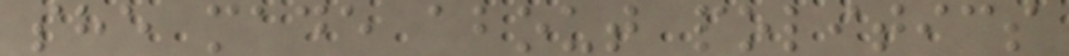she made about politics
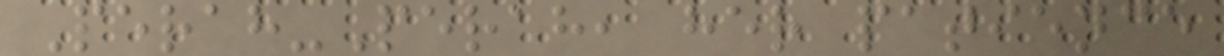Perah-Perah, her patience
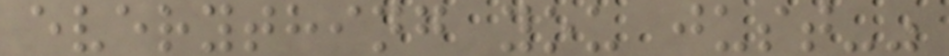everything you just-"
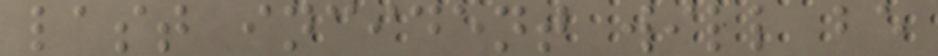last incident will be
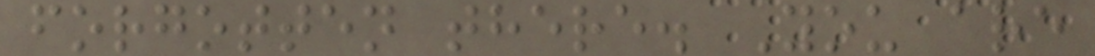forgotten there. You are
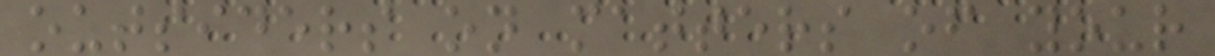outsiders on matters of your
